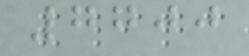7700
